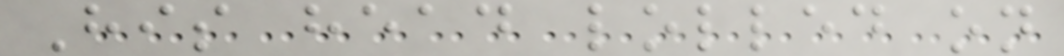His head lolled on
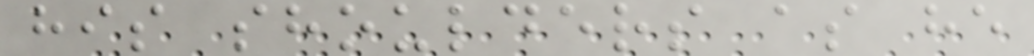his shoulders as he
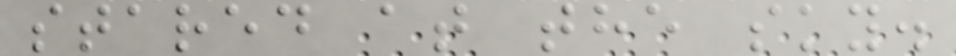stared at the sky.
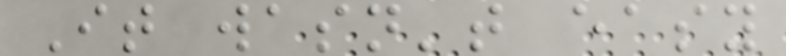It wasn't easy
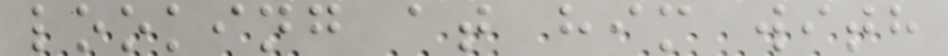looking at him with
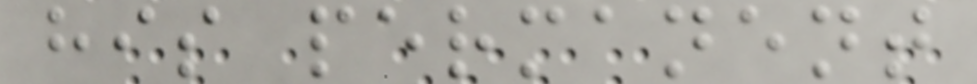his permanent
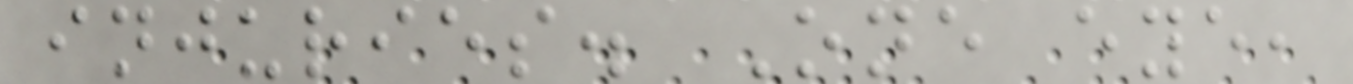injuries. One eye,
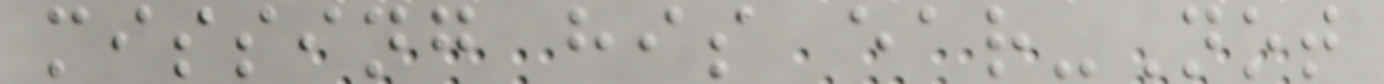missing his ear-Not
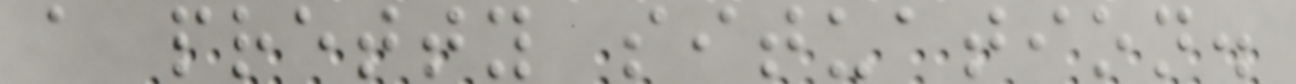a pretty situation.
